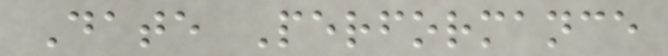Date Performance
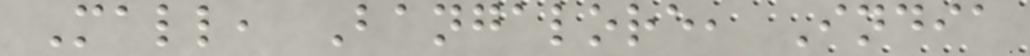Mall, Bangalore, India
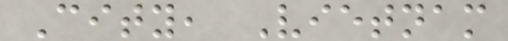City, Vietnam
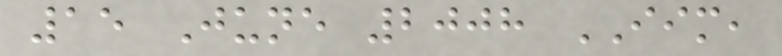15 June 2008 IIM,
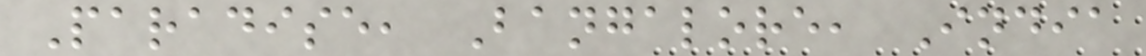Paradise, Bangalore, India
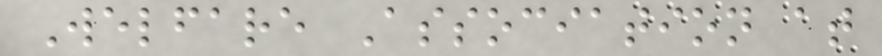Welfare Association at
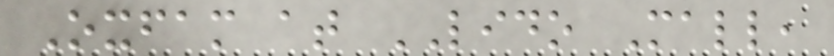Oxfam at LIDO Mall,
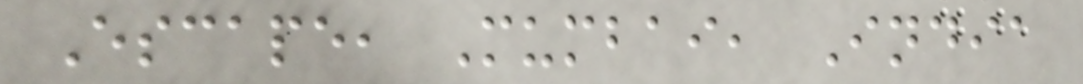Escape, Mumbai, India
